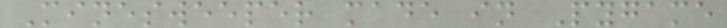Minesweeper made in Pygame
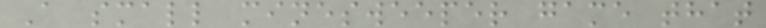A small minesweeper game that
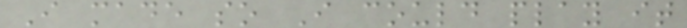I made so I could play it
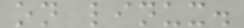on linux.
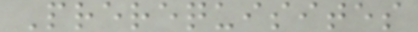Prerequisites
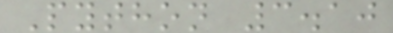Python 3.10
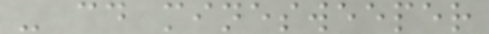- cd minesweeper
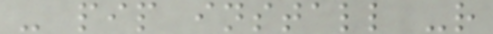- pip install -r
